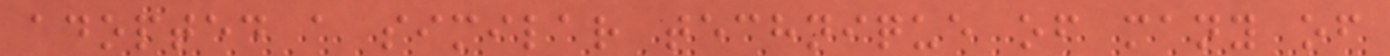adopted a similar technique of many of
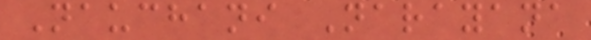Nauchani Narayana
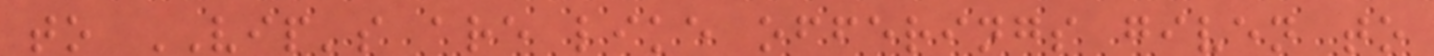to VIP's are like offerings given to
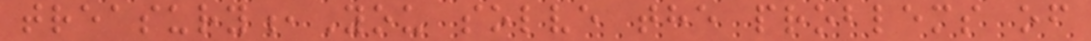treasury,You solve the problems of
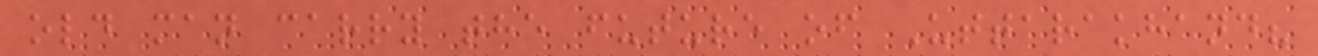old man carry the future of Uttarakhand?
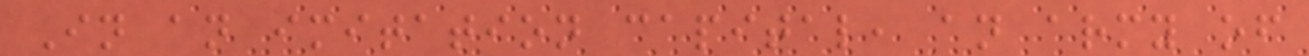In an imitation capital, an army of
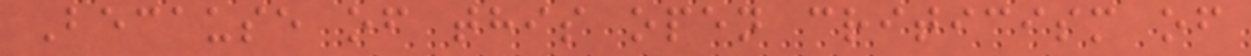Because of this open criticism of
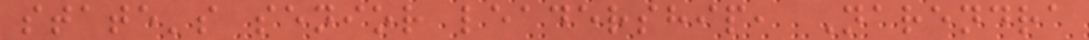state's senior leadership, Narendra
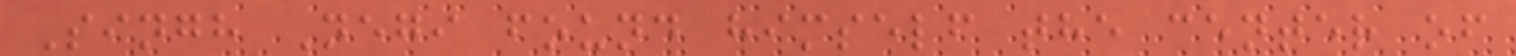Singh Negi found himself the center of
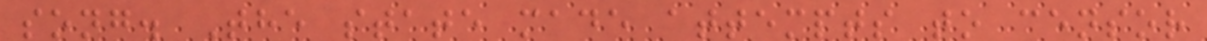song. The state made attempts to censor
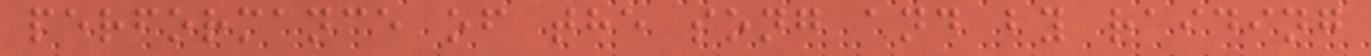performance of the song and by raiding
